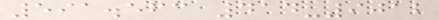591.563 414-9012
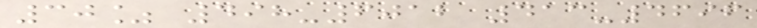30% 498-6012 413-4696
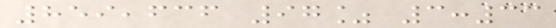859,636 97% 3:33
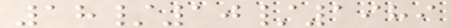18/10/1989
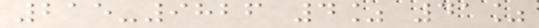215-9826 4% 41%
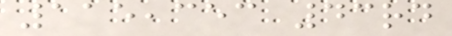115,353 43rd
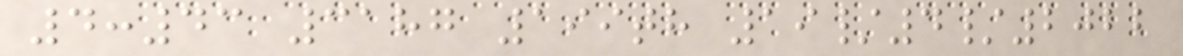4:43 3187 199th 19/4/2022
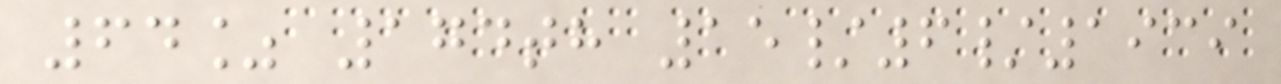64% 174th 15/6/1939
